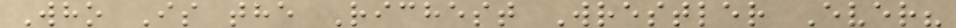Who Is the Richest Wrestler Ever?
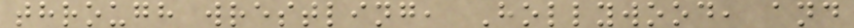through wrestling, Hollywood, and
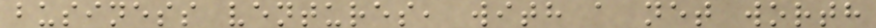business ventures, with a net worth
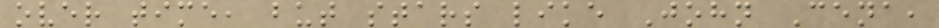over time, but stars like John Cena,
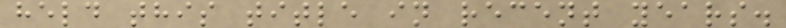held this title in recent years.
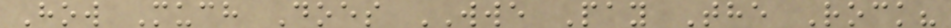How Much Does WWE Pay The Rock?
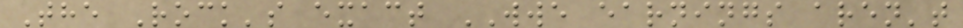The Rock's exact WWE earnings aren't
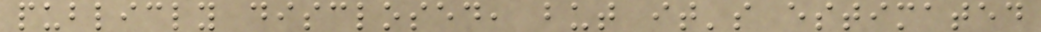publicly disclosed, but it's estimated
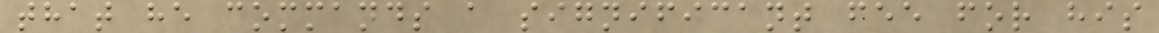that he commands a significant fee for his
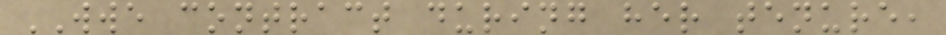WWE contract during her tenure,
